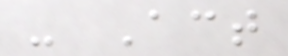- Act
